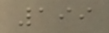199
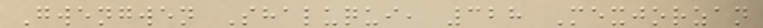Gwengwen Shaluqui, 328 Mexjorzan
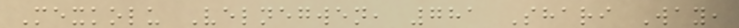Mexkolu Velnegwen, 781 Shari Way,
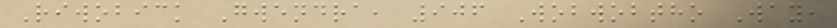Riwobick Gwendra, 906 Wobwobtho Way,
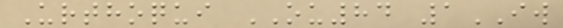Urthoqui OU84 1IW
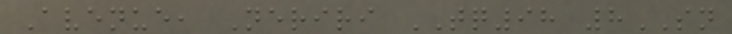Avenue, Neriri TQ98 8SN
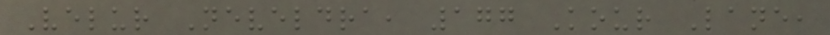Velur Neveldra, 177 Kour Lane,
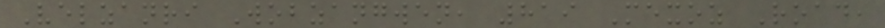Velzanri Wobzangwen, 819 Mexoz Road,
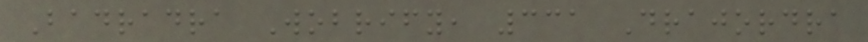Badradra Wobrify, 331 Drajordra
